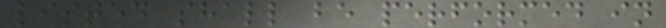listed shall be performed in
